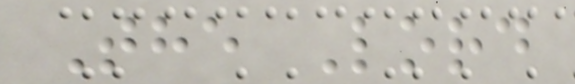The Lord
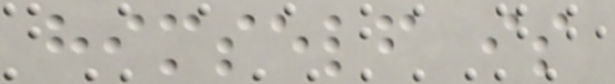himself is
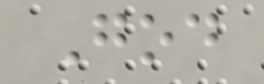God
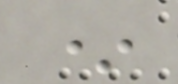*
